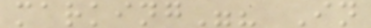marking"? In
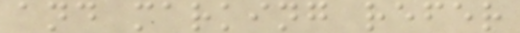and marking refer
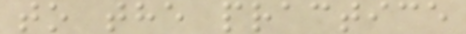to the practice
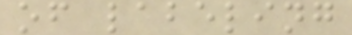of labeling
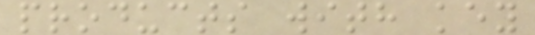products with key
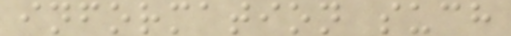information such
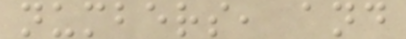numbers, and
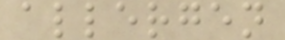allergen
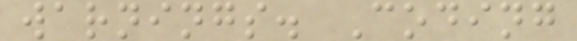warnings. Coding
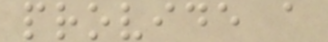provide a
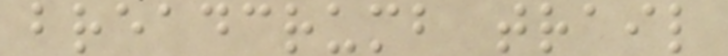breadcrumb trail
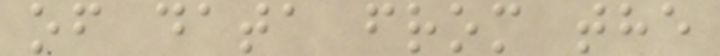of data from the
